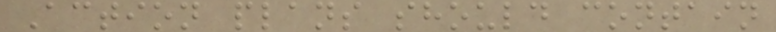Action plans should contain
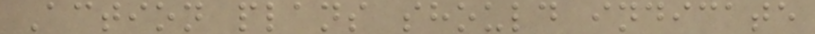Action plans should indicate
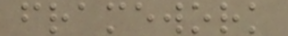framework
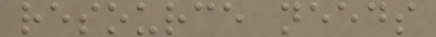resource needs
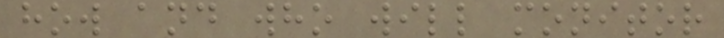how and who will monitor
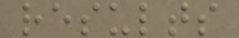results
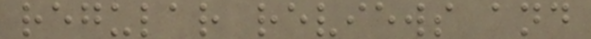regular reviews and
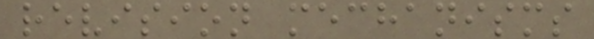revision mechanisms
